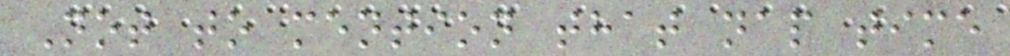Not to mention that nap time
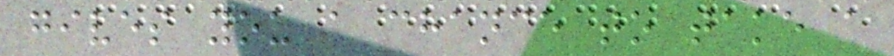gives you a chance to take a
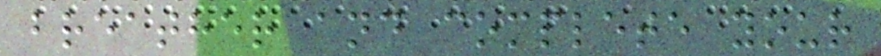breather and complete your
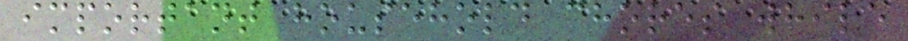important household chores while
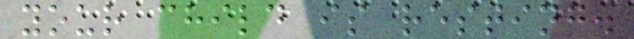your child is resting.
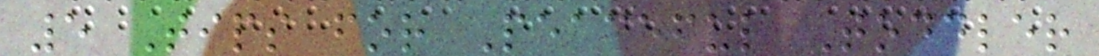5 Tips for Peaceful Toddler
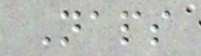Naps
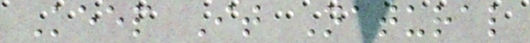Keep It Natural
